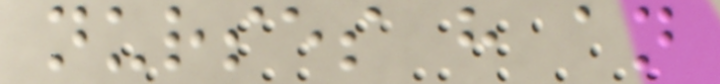nurses have an
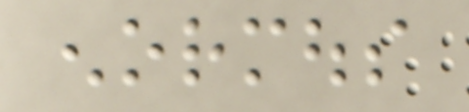enormous
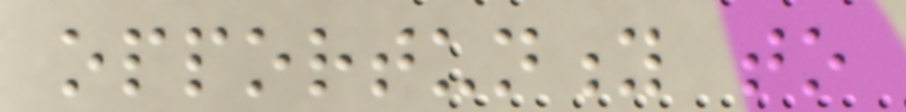opportunity to
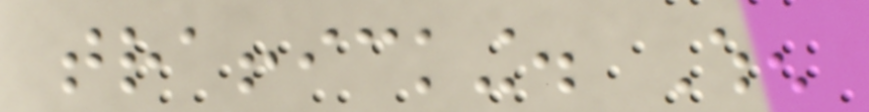trafficking. When
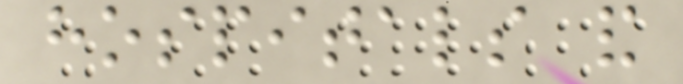hospitals and
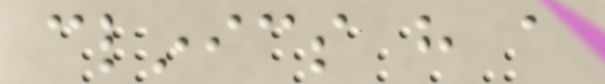clinics have a
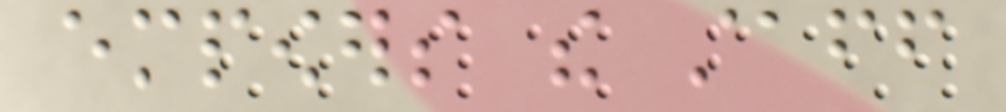empowers the staff
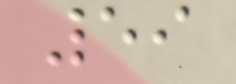59
